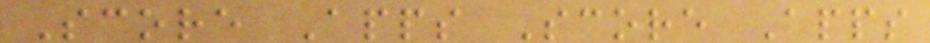Score Apps Score Apps
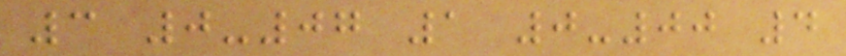3 0-07 1 0-00 4
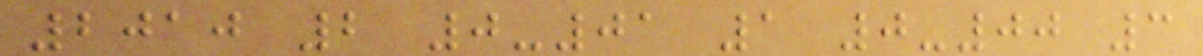2010 2 0-01 1 0-00 3
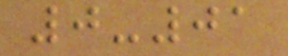0-01
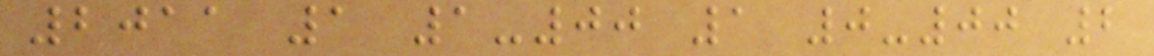2011 1 1-00 1 0-00 2
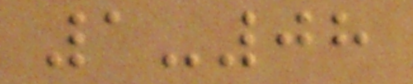1-08
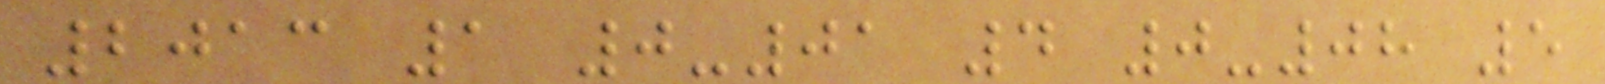2013 1 0-01 4 0-08 5
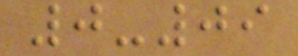0-09
